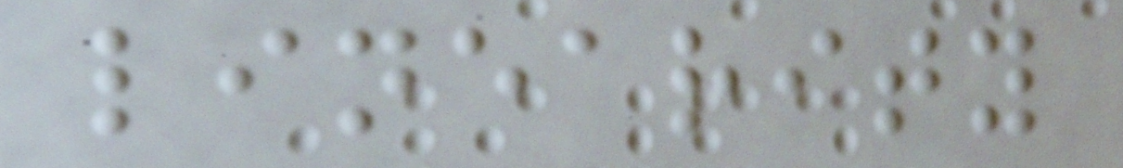linearity
